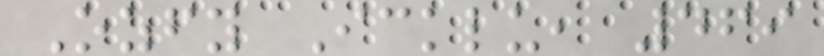Ozfy Icklu, 469
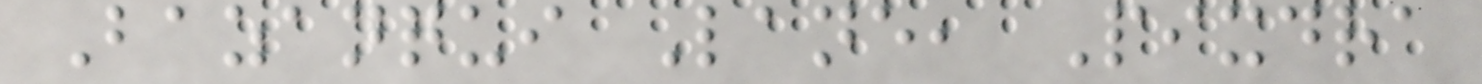Bazanqui Lane, Pixdra
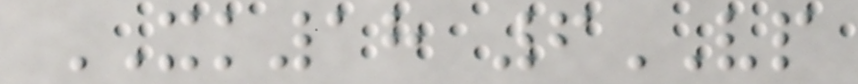XK18 6VP
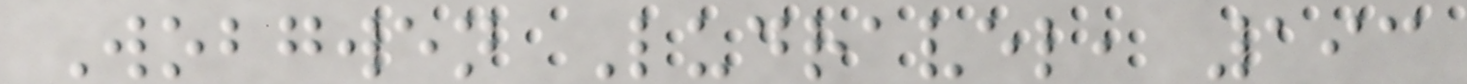Wobgwen Ludravel, 193
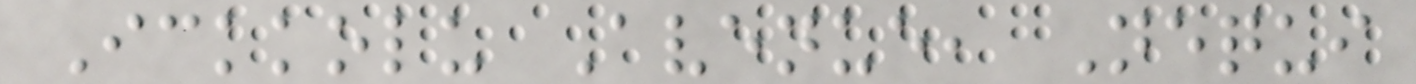Ickkolu Avenue, Nequi
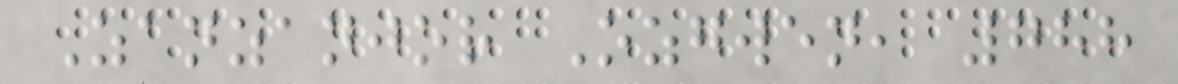Zanzanjor Ozgwen, 788
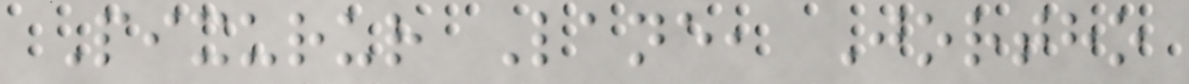Pixurur Lane, Jortho
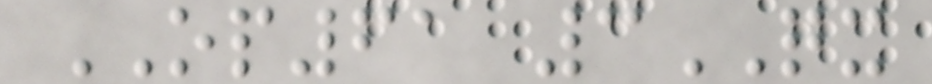OP61 3QX
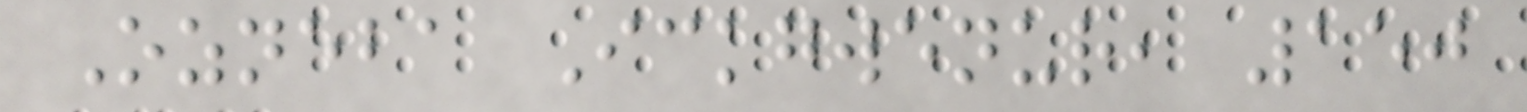Ozneba Ickgwenur, 150
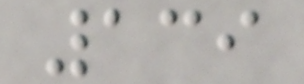139
